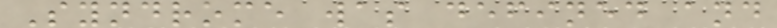Syndrome was defined and
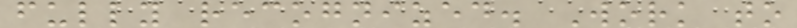fully recognized. Work to
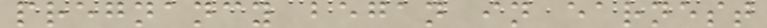pregnancy began in earnest
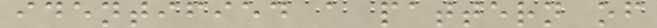identified a pattern of
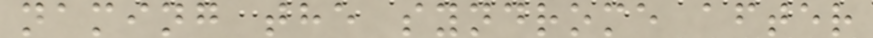naming the syndrome after
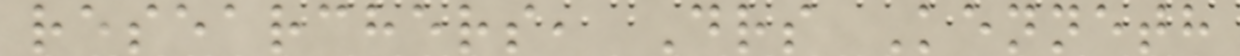researchers, Drs Kenneth
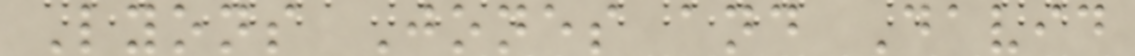Lyons Jones and David
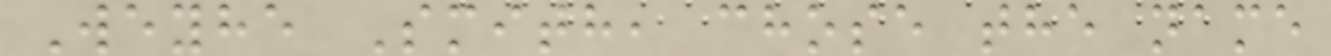Weyhe Smith, chose the name
